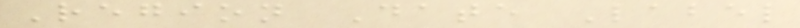Region Date Label
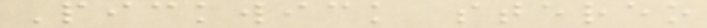Pickwick stereo
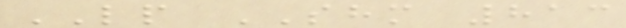LP SHM 813
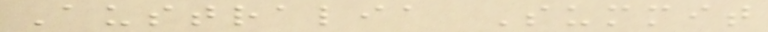Australia Summit
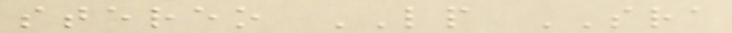stereo LP SRA
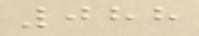088
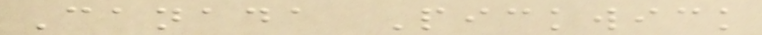Canada Pickwick
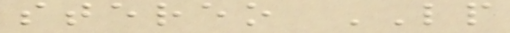stereo LP
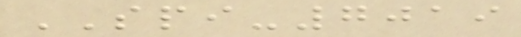SPI-7019
